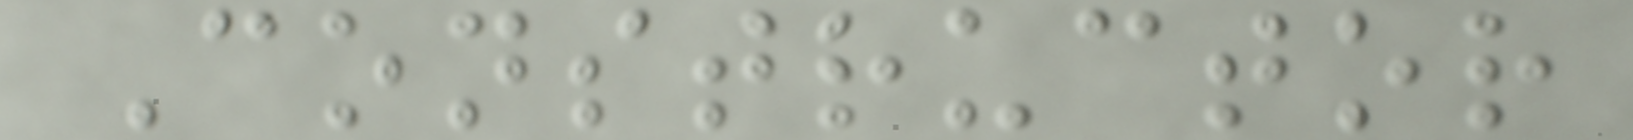Constructor
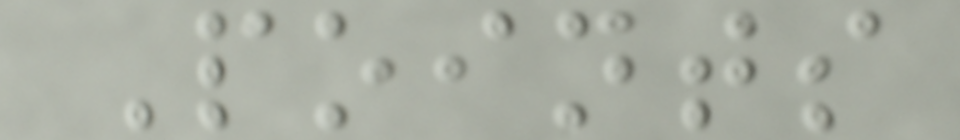Points
